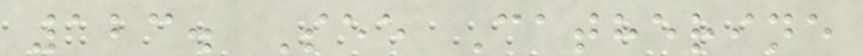123. See Catherine
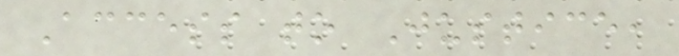Access to Justice,
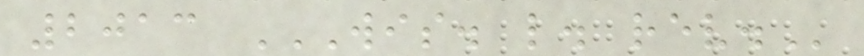2013 WIS. L. REV.
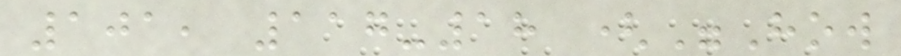101, 117-18 ("How
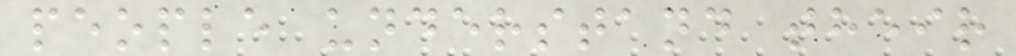people understand their
